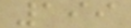199
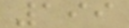199
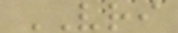VRI
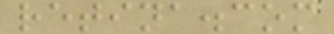retina.com
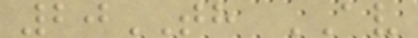20TH AV
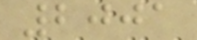2001
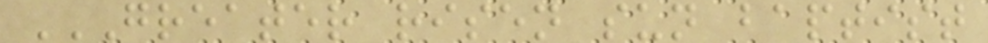GREATER RISEN SUN BAPTIST
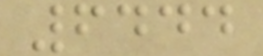6444
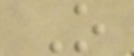O
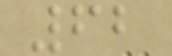62
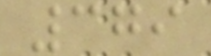379
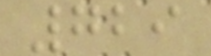729
